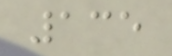135
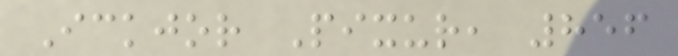Ickjor Pixur, 856
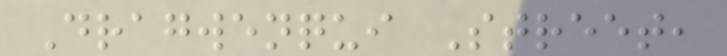Dragwenqui Street,
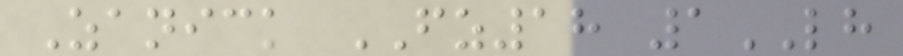Zanick FZ18 1LH
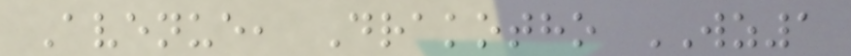Avenue, Drakotho WZ1
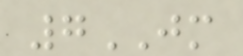7JM
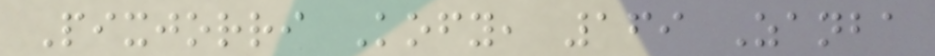Pixjorri Kofy, 169 Zanba
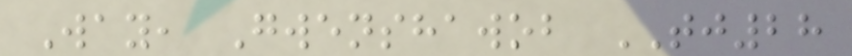Way, Gwenshawob TJ28
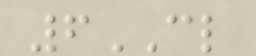6CL
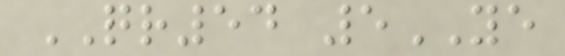QR54 5YE
